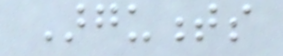Arguments
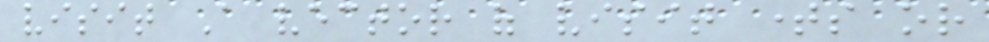visit A vector of visit times or
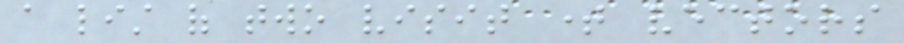a list of two visit time vectors
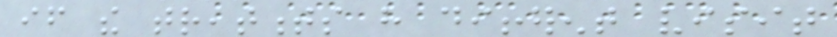if the treatments have different visit
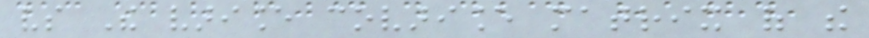vs The variance covariance matrix of the
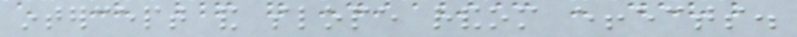intercept and slope random effects.
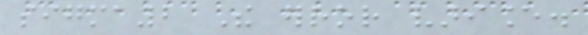sigma2 The error variance.
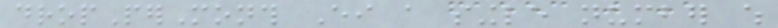dropPerMonth Either a single number which
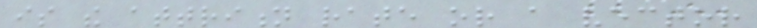is the attrition rate or a vector
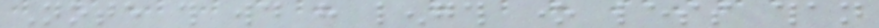Note this would have length one less than
